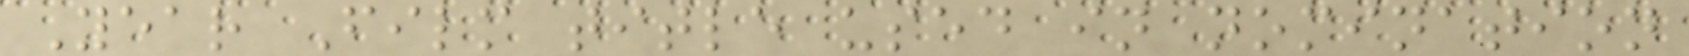Year Film title used in nomination
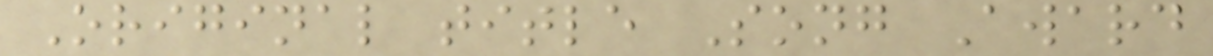Original title Song Award
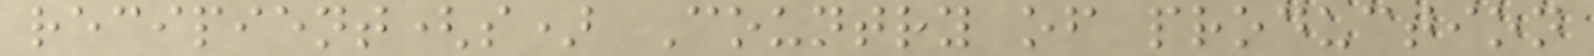recipient(s) Country of production
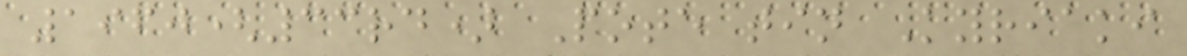1960(33rd) Pote tin Kyriaki
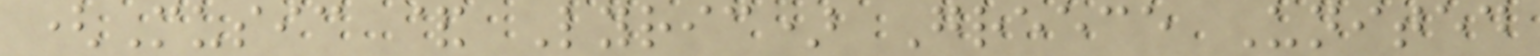(Music & Lyric) Greece United
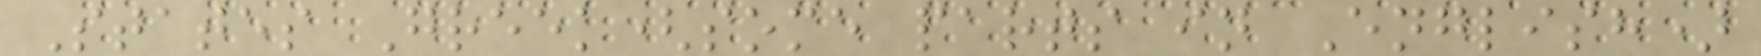States Greek(some parts in English)
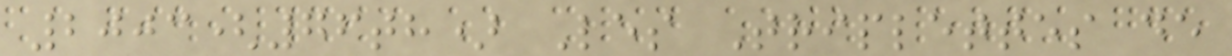2003(76th) Les Triplettes de
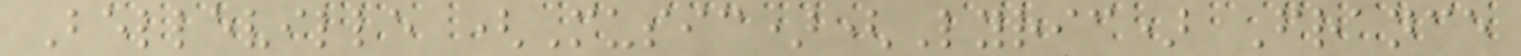Belleville (Music)(Lyric) France
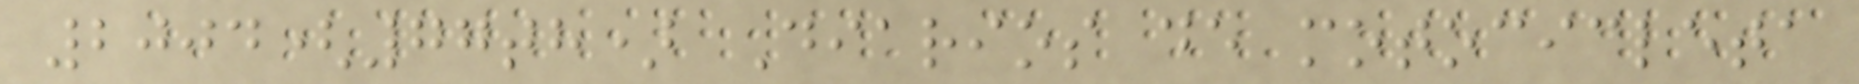2004(77th) Diarios de motocicleta
